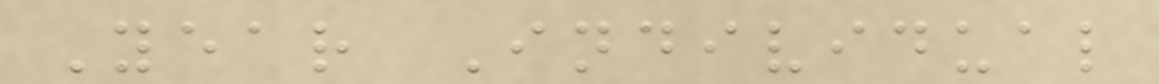Year Individual
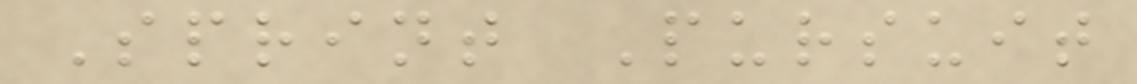Sprint Pursuit
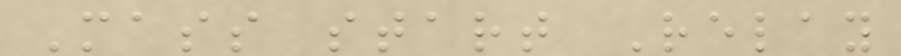Mass start Relay
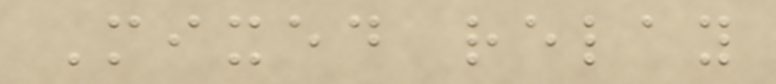Mixed relay
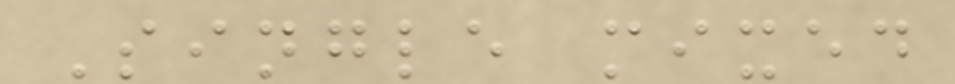Single mixed
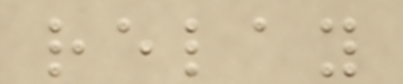relay
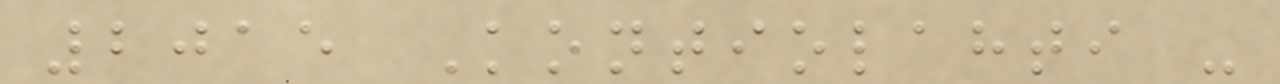2015 Kontiolahti -
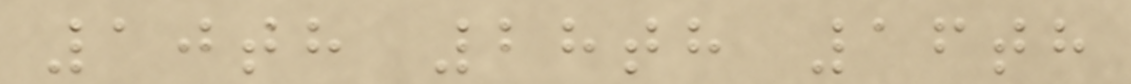10th 28th 16th
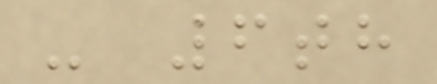- 6th
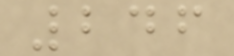246
